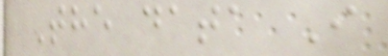The data I
